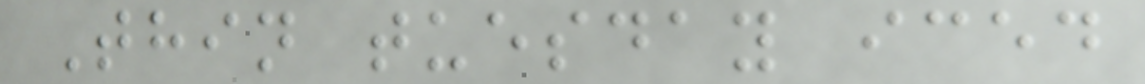Thin tuesday iced
